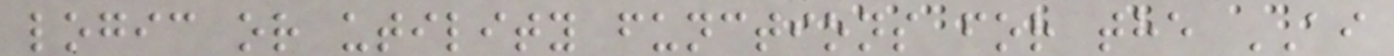logic or utility functions for the AI
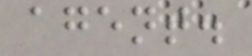agent.
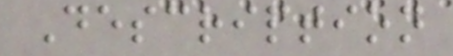Description
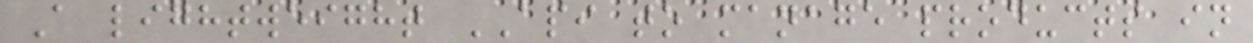A lightweight API to manage products in
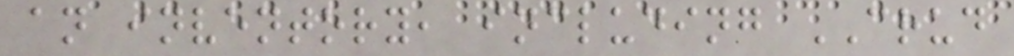an inventory, including CRUD
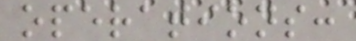operations:
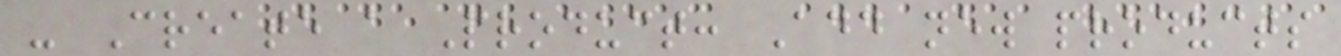- Create a Product: Add new products
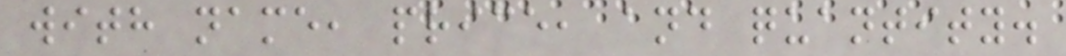with name, price, and quantity.
